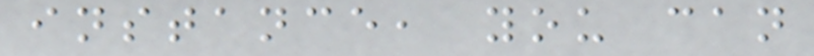instance, you can
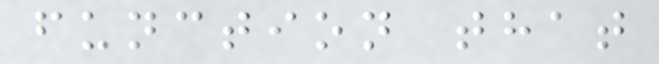function that
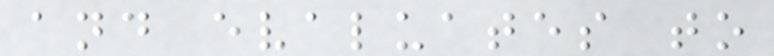and evaluates to
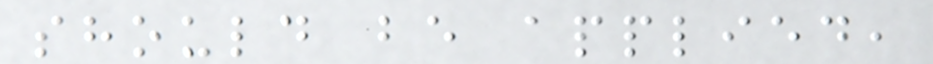should be applied,
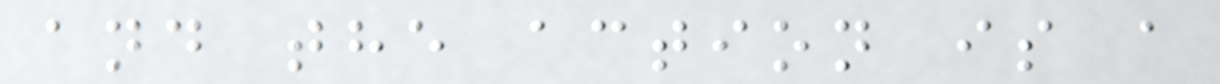and the action is a
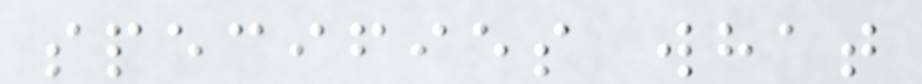specifies what
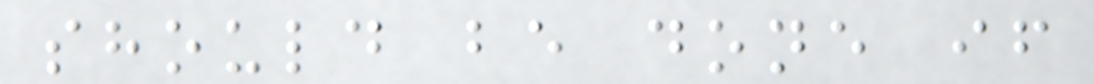should be done if
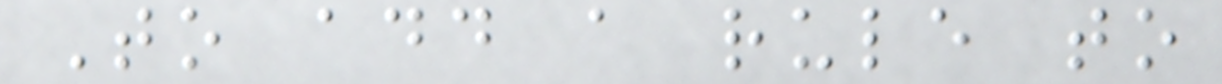To add a rule to
